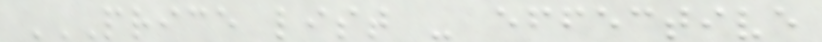PRICE LIST - EFFECTIVE
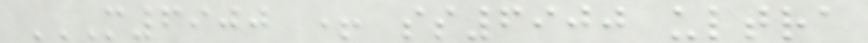M6900 + SS6900 ULTRA
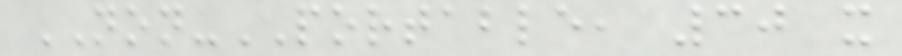NON-PORTABLE, 30 x
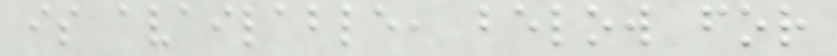is available, below for
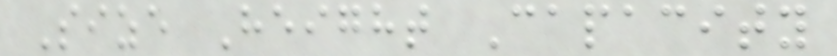Size Height Capacity
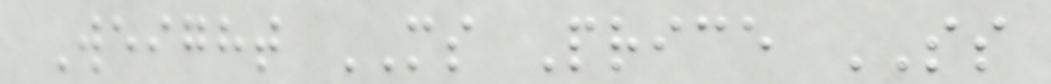Weight MS Price SS
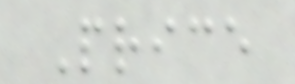Price
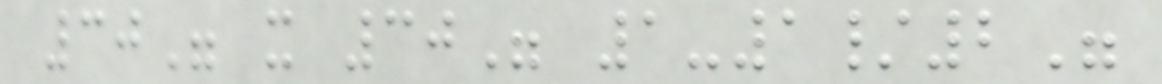30" x 30" 1-1/2"
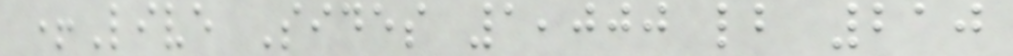+Live Sides 1,000 lb 210
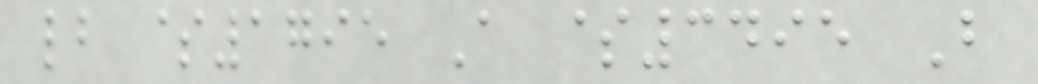lb $1795 A $3495 B
